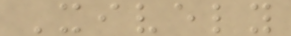Xively
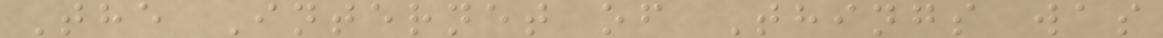The Internet of Things was
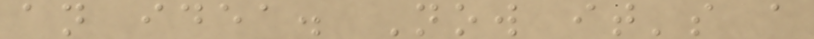an idea. Now it's a
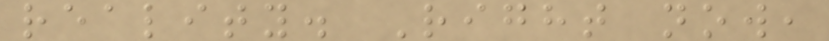reality. Right now,
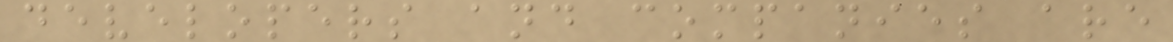developers and companies are
